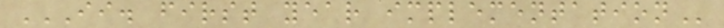II. FIRST YEAR IMPLEMENTATION
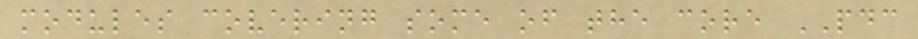modules covering some of the core PDC
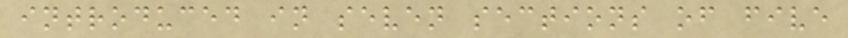introduced in seven sections of five
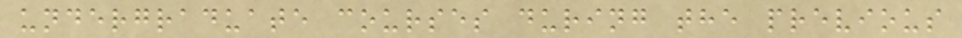undergraduate courses during the previous
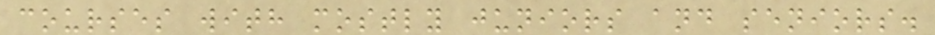courses with mostly juniors and seniors.
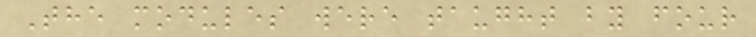The modules were taught by four
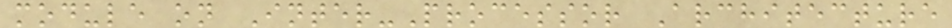module on Inter-Processor Architecture
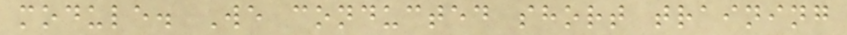module. We conducted short training
